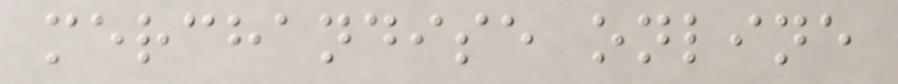merchandise online
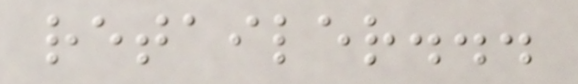retailer...
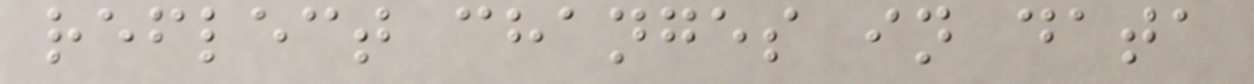reflect changes in data
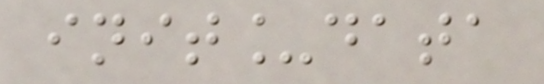init_data
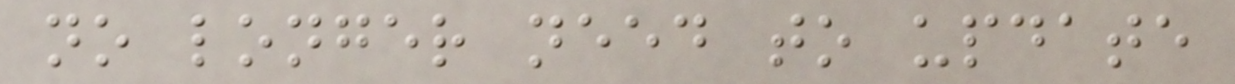no longer need to update
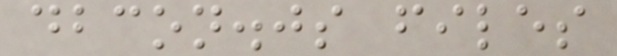dbcon.js files
